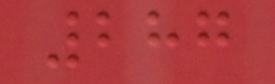287
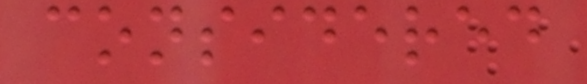considered
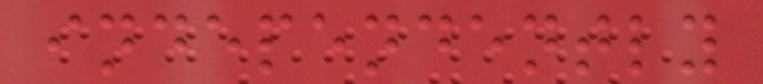independently
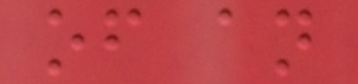of an
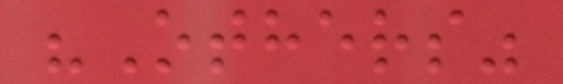"Others"
